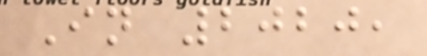In 2020,
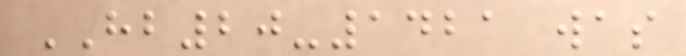HB20-1421 was
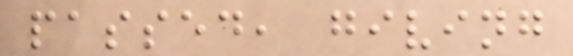passed, giving
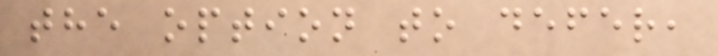the option to defer,
